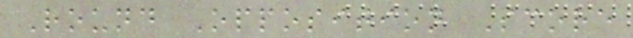Round Opposition Score
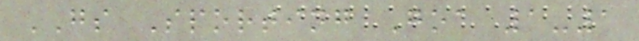GS Sporting Goa 1-1
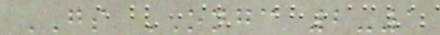GS ONGC 2-1
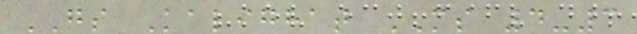GS Kalighat MS 4-3
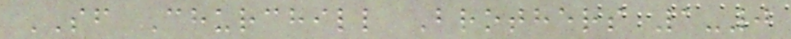SF Churchill Brothers 1-0
